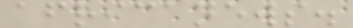africanews.
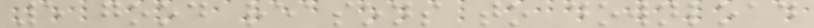5 good reasons to download
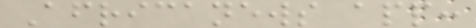Africanews app:
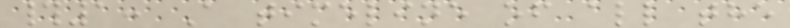#1: A timeline of all the
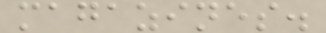magazines.
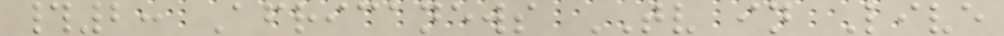#2: Africanews TV in Live
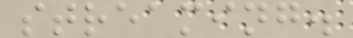streaming.
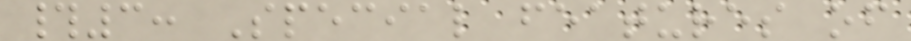#3: Special features of
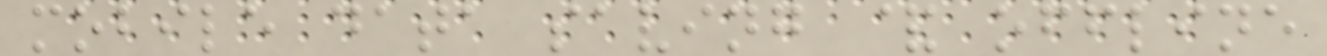mobile data saving & offline
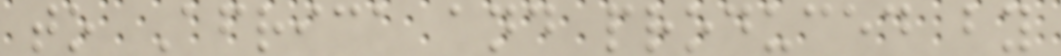to Africa and produced by
